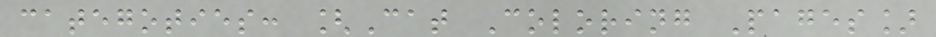categoties: [Cat Coloring Pages]
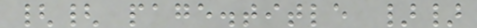{{ page.title }}
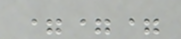===
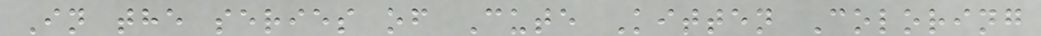In the series of Cute Kitten Coloring
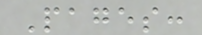Pages:
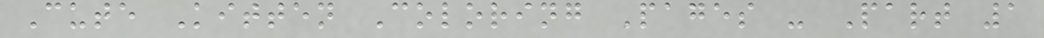Cute Kitten Coloring Pages - Part 1
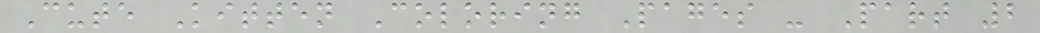Cute Kitten Coloring Pages - Part 2
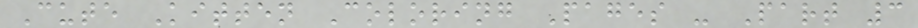Cute Kitten Coloring Pages - Part 3
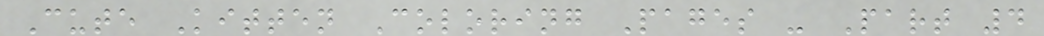Cute Kitten Coloring Pages - Part 4
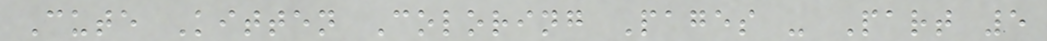Cute Kitten Coloring Pages - Part 5
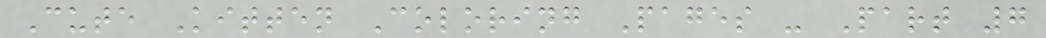Cute Kitten Coloring Pages - Part 7
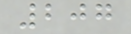207
